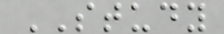STUDY
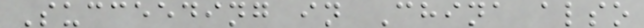Succeeding in China also
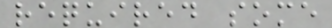required some
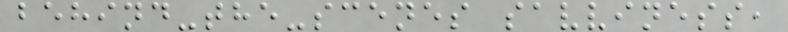behind-the-scenes savviness,
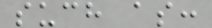such as:
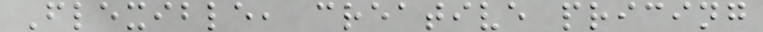Flexible, creative pricing
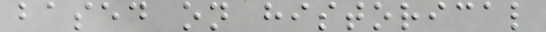based on historical
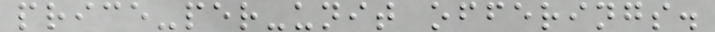price-per-unit offerings.
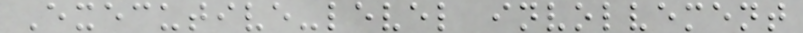Executive-level involvement
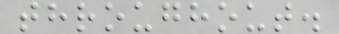throughout.
